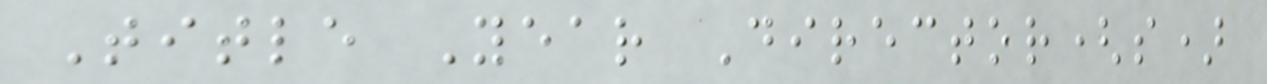Title Year Director(s)
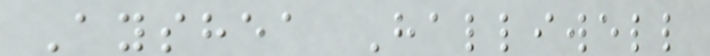Ayshea Halliwell
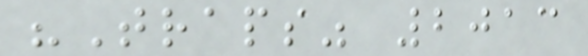"Traps" 2013
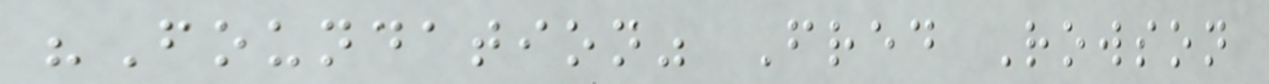"Foundation" Fred Rowson
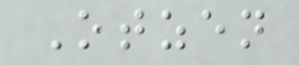Otzen
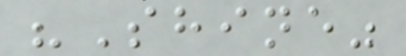"Shine"
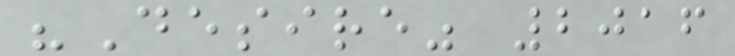"Desire" 2016
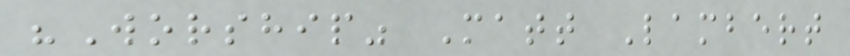"Worship" Matt Lambert
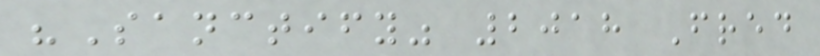"Sanctify" 2018 Fred
